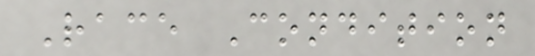Race Condition
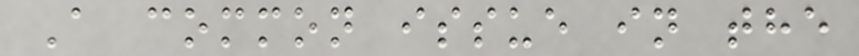A common issue in the
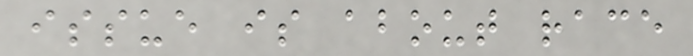issue is about race
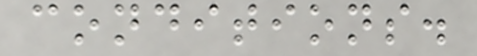conditions.
